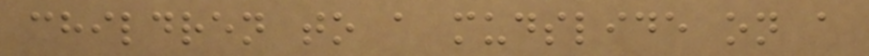children to a mudslide on a
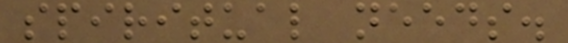spiritual needs.
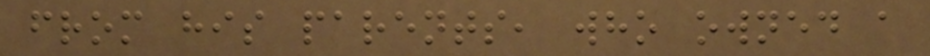from his parents, who owned a
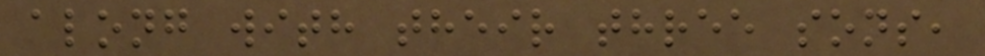along with their three sons,
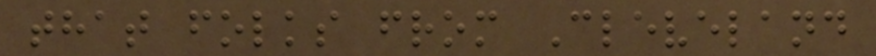that folks from Cleveland
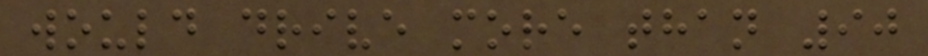would drive more than 90
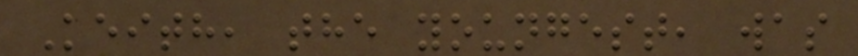Keith, the youngest, was
